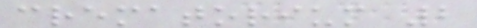crematorium 2
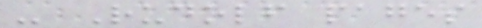- Rudolf pages
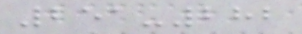251-282
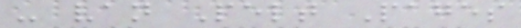- van Pelt Pages
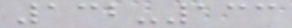132-133
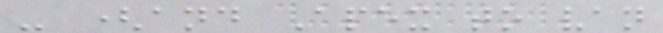- (and Apex to van
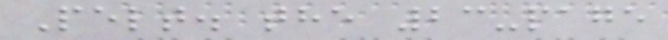Pelt. the 23-page
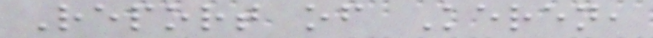Report of Keren,
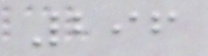296
